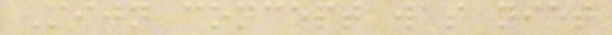Mijn concept was niet
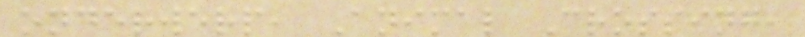onderwerp, Animal Crossing,
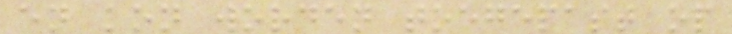en kon worden toegepast op
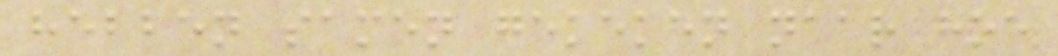hebben samen gekeken naar hoe
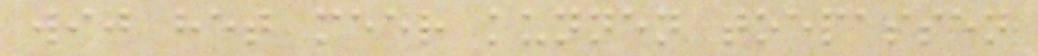wij het meer kunnen toepassen
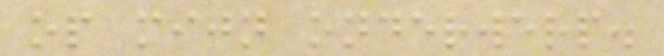op mijn onderwerp.
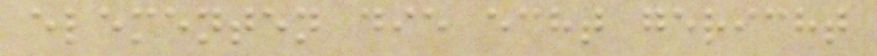elementen die echt gericht
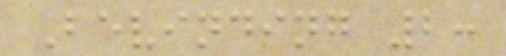Bevinding 2:
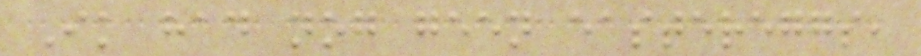Ik had nog geen eastereggs,
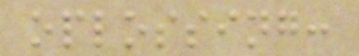oplossing:
